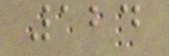124
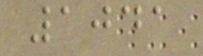1041
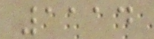1114
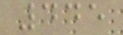445
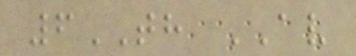6TH AV
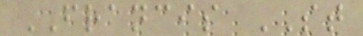FRANCIS ST
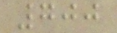700
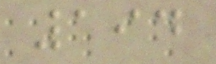194
